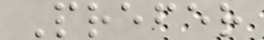Prefer
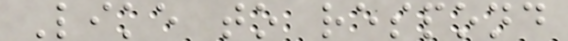Like to respond
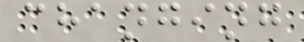changing
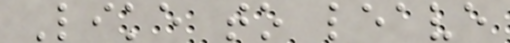Like to leave
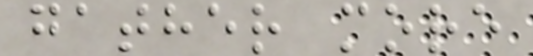gather more
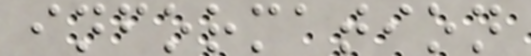information
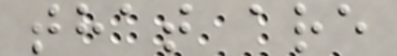that are
